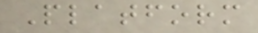Platform
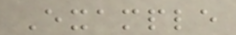Example
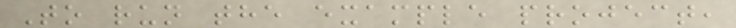To run the example project,
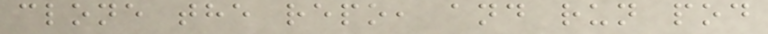clone the repo, and run pod
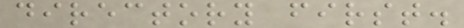directory first.
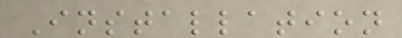Installation
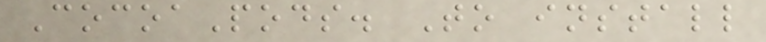CocoaPods. To install
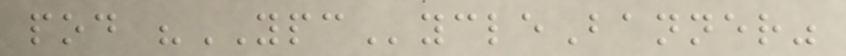pod "YPCycleBanner"
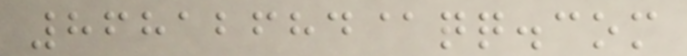86812684@qq.com
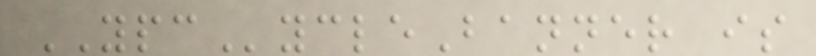YPCycleBanner is
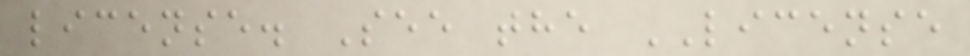license. See the LICENSE
